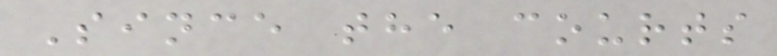Since the courts
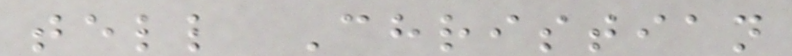tell Christian
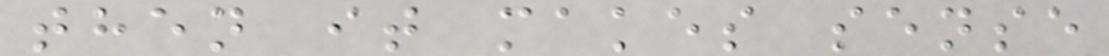then it makes sense
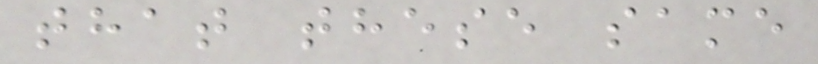that these same
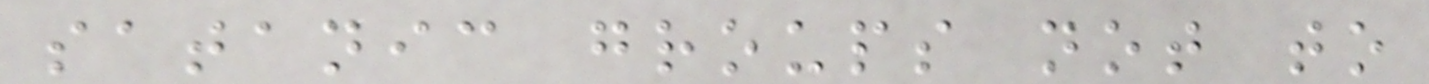satanic groups not to
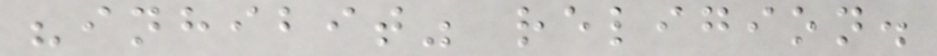"inhibit" religion.
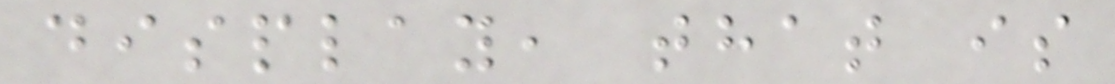display, that is
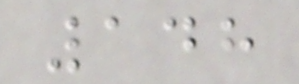148
